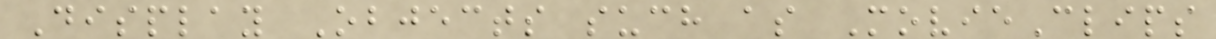Display Objects such as MovieClips
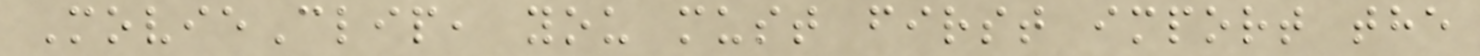MovieClip, you must first import the
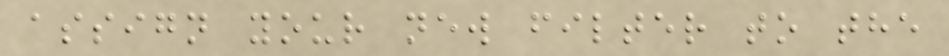assign your new filter to the
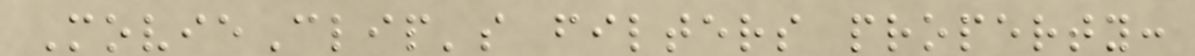MovieClip's filters property:
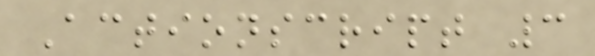Actionscript 3
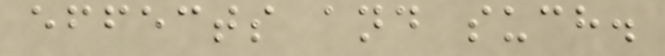effects and such.
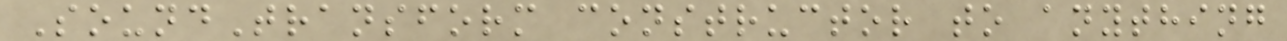SoundTransform constructor to anything
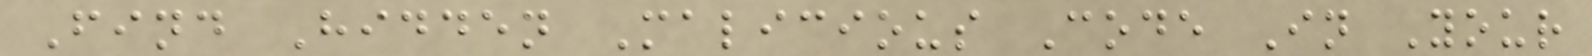Find Hidden Malicious Code In Your
